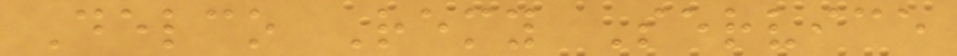Delco Remy Service
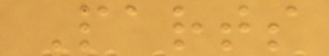Parts
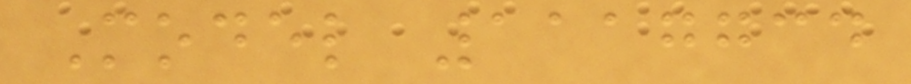Model 1117734
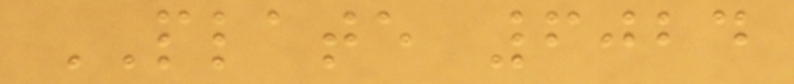PLATE 6024
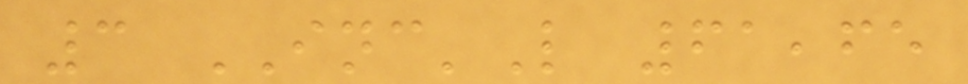3 INC'L 61,65
